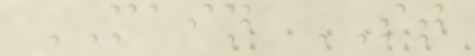MAIN ST
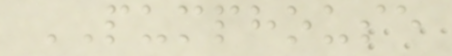PUMPHOUSE
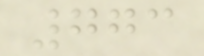773
